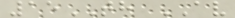15TH AV
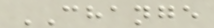CHANGE
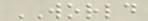WORLD
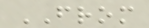FROM
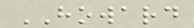HOWARD
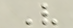V
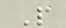P
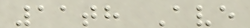11th Ave
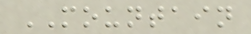MOUNTAIN
